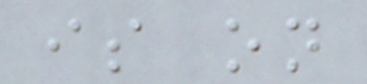is on
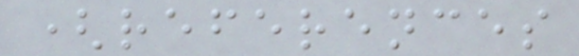(references
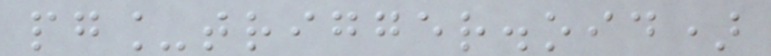pg_trigger.oid)
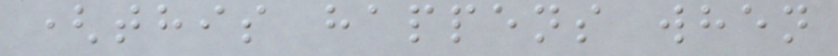(this happens when
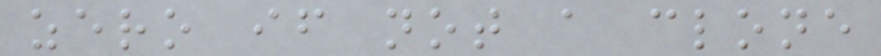zero if not a clone
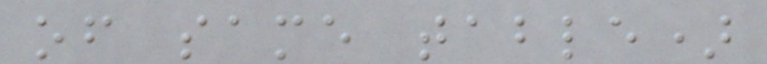of same table)
